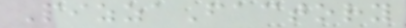PizzaFactory
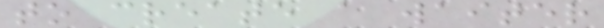to create a waiter
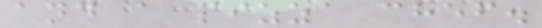and a pizza chef.
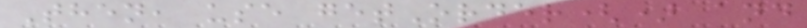Then, use getOrder() and
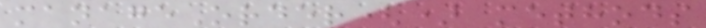manageOrder() methods
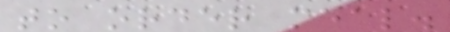to order meal.
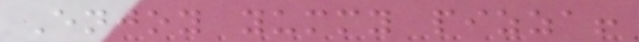Enjoy yummy pizza!
